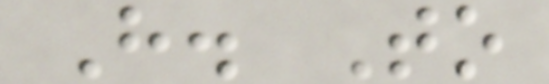H. To
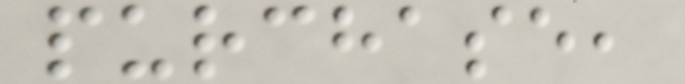purchase,
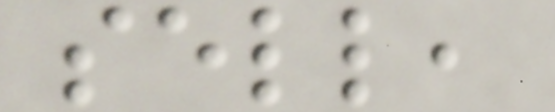sell,
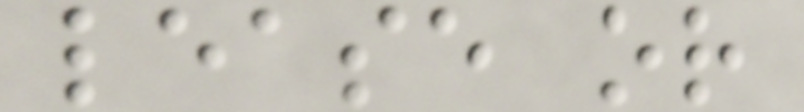lease or
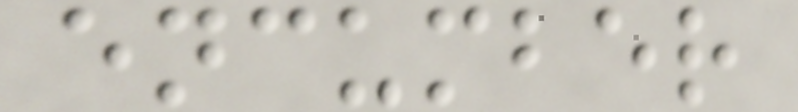encumber
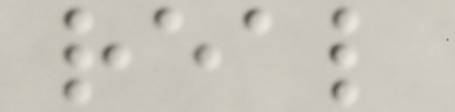real
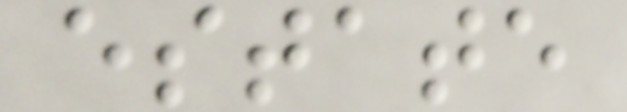estate
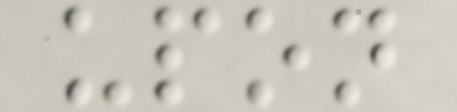upon
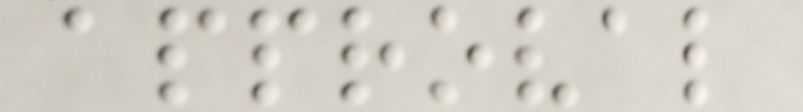approval
